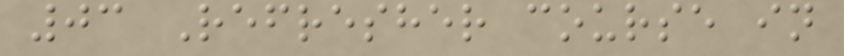03 Refresher course in
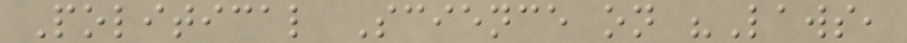Political Science on "Laws,
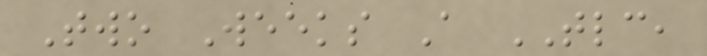Two Weeks A TLC,
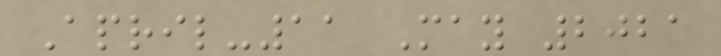April-11 May 2021
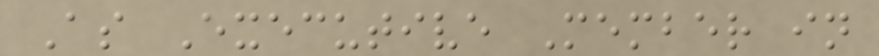As Executive Member in
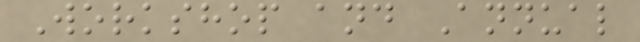Workshop and Annual
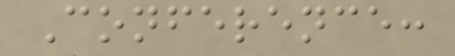Conference:
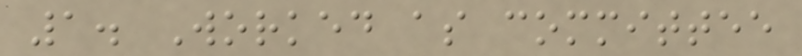1. Worked as committee
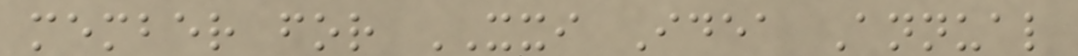member for XXI Idea Annual
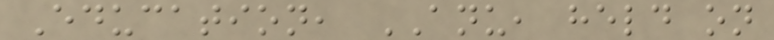Education, ANU, held on
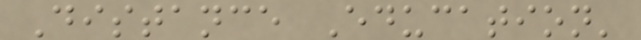Distance Education'
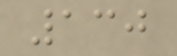130
